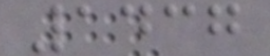1437
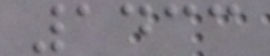1433
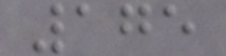175
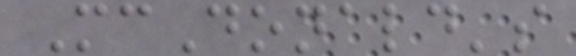McDonald's
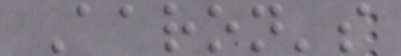Aaron's
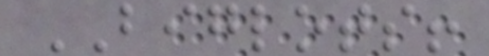BIGLOTS!
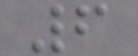6
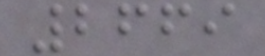2669
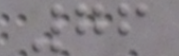76
